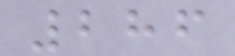286
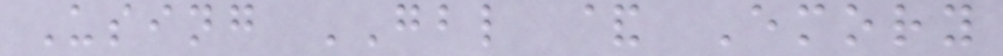Using GBL & Emory
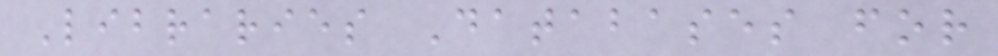Libraries Databases for
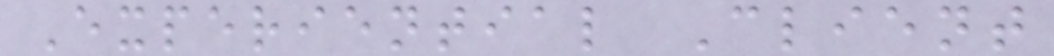Experiential Client
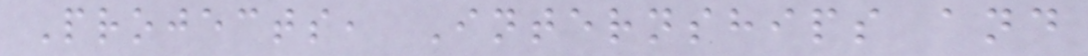Projects, Internships and
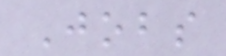Jobs
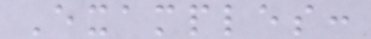Examples:
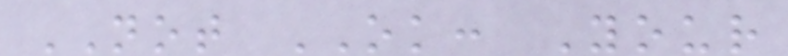NOT OK: Your
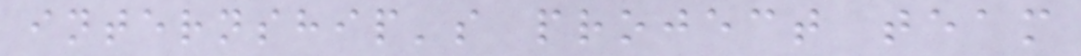internship's project team
